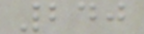240
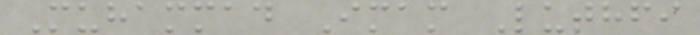Muhammad Imam Luthfi
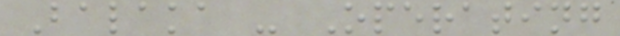Balaka - Operating
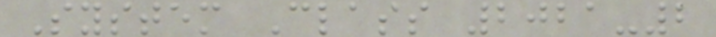System Class 2021-2
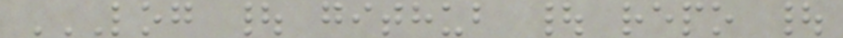LOG | GITHUB | REPO |
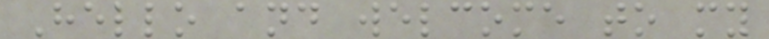Hello and welcome to my
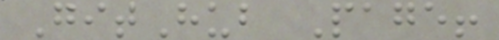GitHub Page!
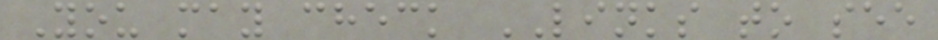You may check LINKS to see
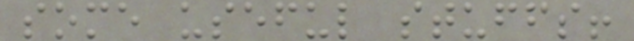some useful stuffs!
